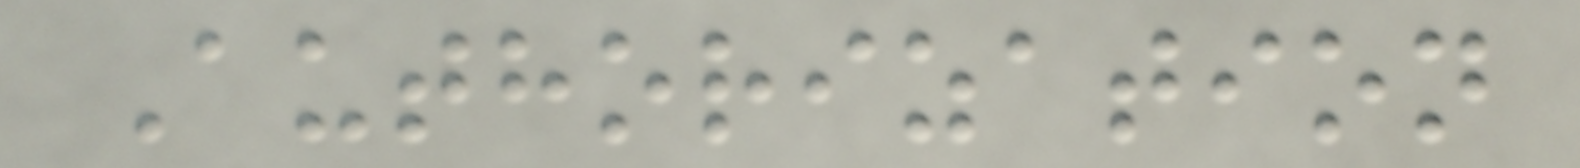Authorization
